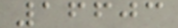16603
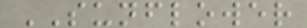SUNFLOWER
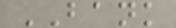BANK
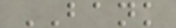BANK
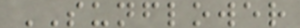SUNFLOWER
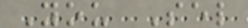You Sel
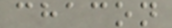chacon
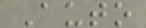Auto
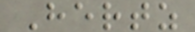Hertz
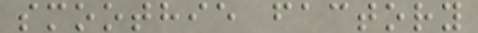smoothie factory
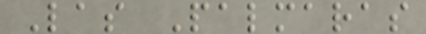Las Palmaras
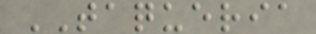TAQUERIA
